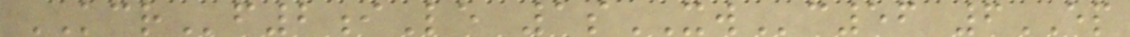KCRf2iLe 1sXWc56 6EP
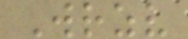Wrzv
